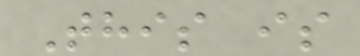This is
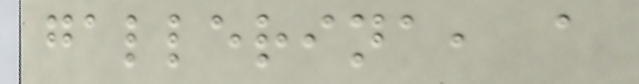gallerina, a
